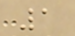1
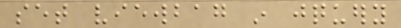set viewbag in jquery
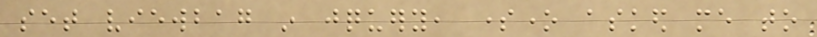set viewbag in jquery, someone asked me to
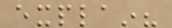explain?
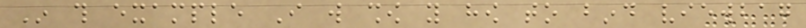In this example I will show you how to bind viewbag
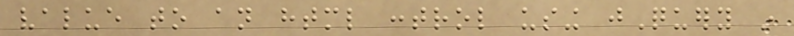value to an html control using jQuery in
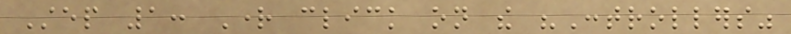Step 1: Right click on the "Controllers"
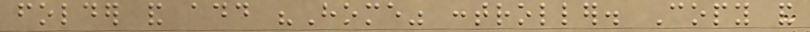folder and add "Home" controller. Copy and
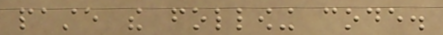paste the following code.
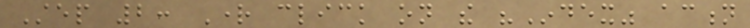Step 2: Right click on the "Index" action
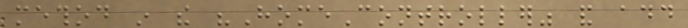method in the "HomeController" and add
